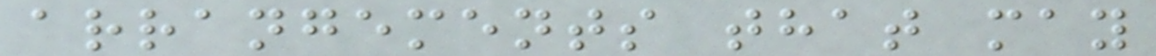arrangements that may
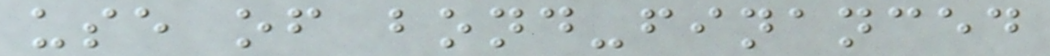use of bond-financed
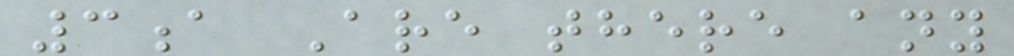3a Are there any
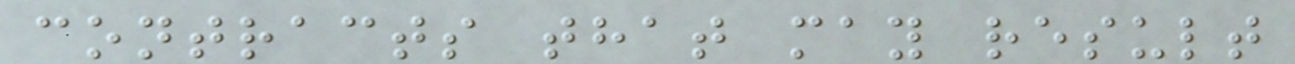contracts that may result
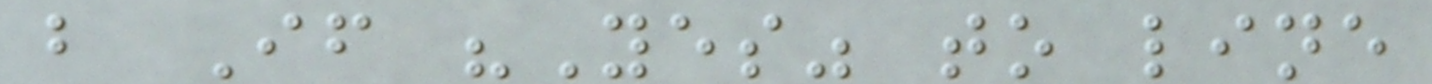b If "Yes" to line
